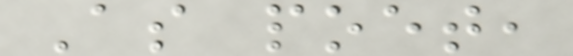As poet,
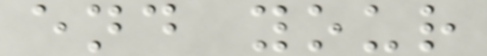end your
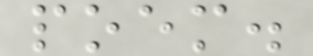poem.
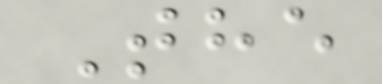The
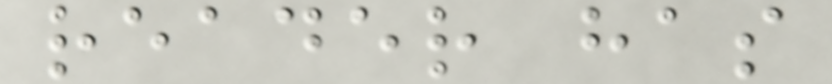reader has
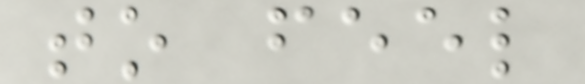to feel
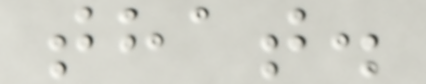that.
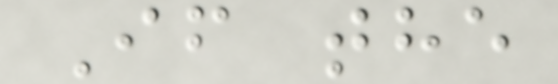If the
